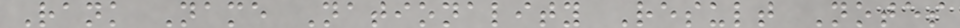Rank Name Nationality Result Notes
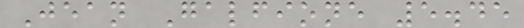Jean Galfione 5.45
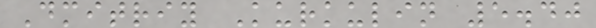Dmitriy Kurkulin 5.40
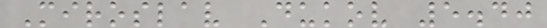Miroslav Dukov 5.40
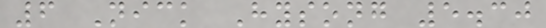6 Nick Hysong 5.30
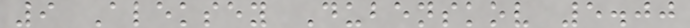9 Aleksey Dubenskov 5.00
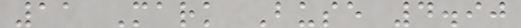11 Mark Buse 4.90
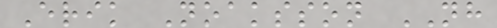Erik Noaksson NH
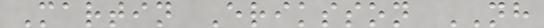Martin Eriksson NH
